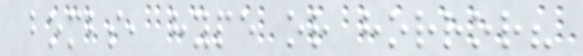bombs, hype or horror?
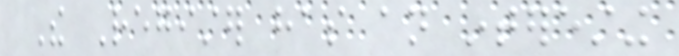The Register has an interesting
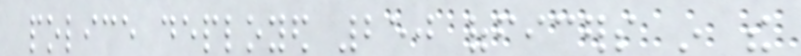police deployed 250 officers in the
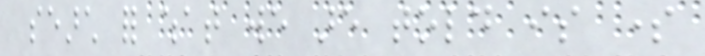search for what we are told is some
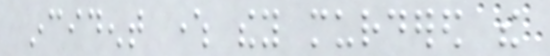incident where they murdered the
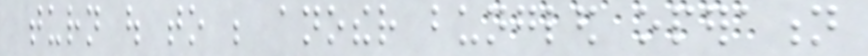turn out to be another bungled operation
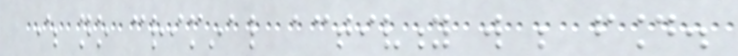where no criminal activity will be found.
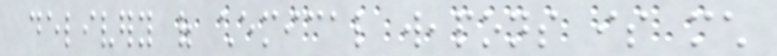delivery of chemical weapons is much
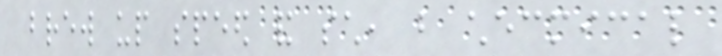brew up speed and such, but checmical
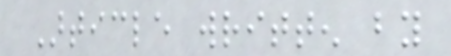Article written by
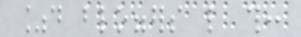%d bloggers like this:
